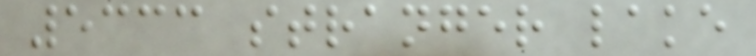5333 stranger lake
